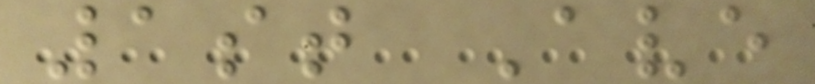1st Ave
